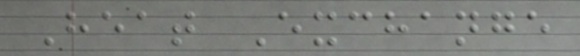Heat Exchange
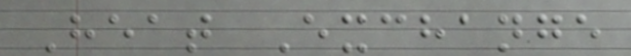Heat Exchange
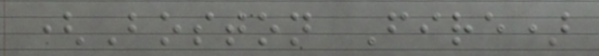(Boston Fire)
